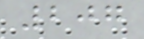207
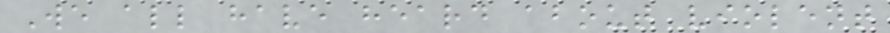We all have heard about violent
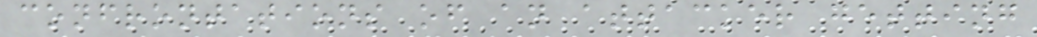confrontations of an attacker getting
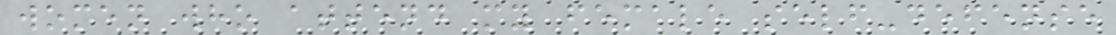women who attend my female self-defense
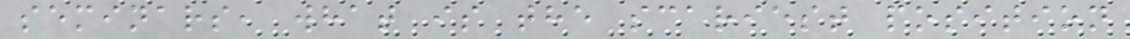seminars, what is the scariest position
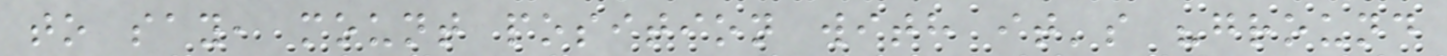to say, mount position with it's "ground
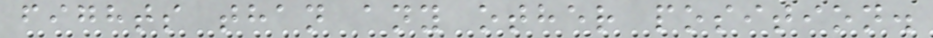fights than any other position.
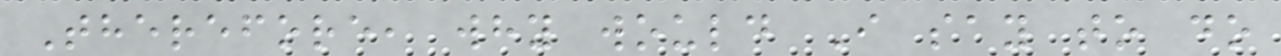Therefore, why would I say to do
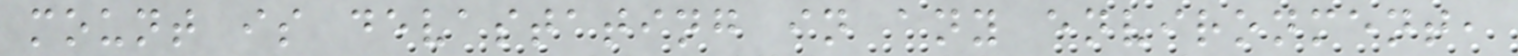mount is devastating in any environment,
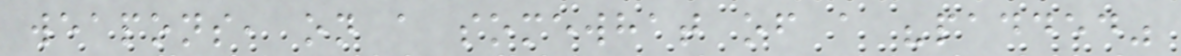weapons, on a somewhat of a "padded"
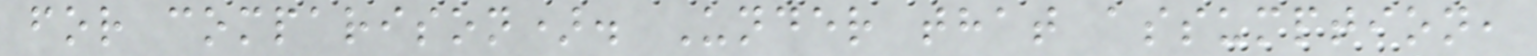for comparison). Under that assumption,
